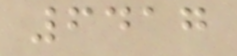6417
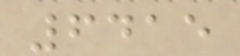6415
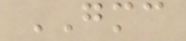GMC
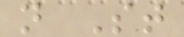n St
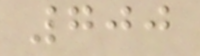700
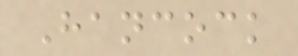Hancock
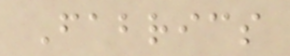Fabrics
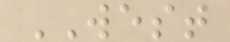WEST
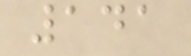141
